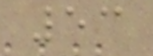53
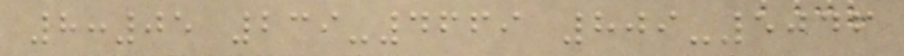8:05 239-4669 809-5046
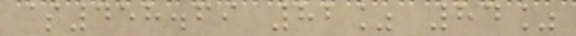$458.69 82% 84%
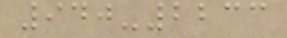940-2233
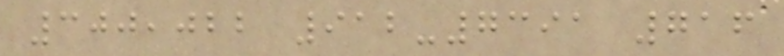300,022 912-7391 716
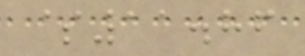$11.86
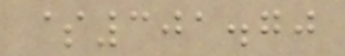$301.70
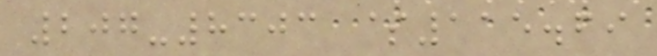207-8303 $115.69
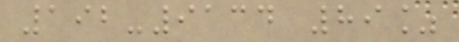192-9134 89%
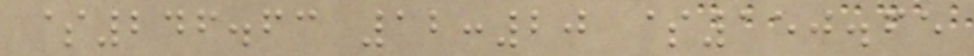$246.63 12:20 $150.65
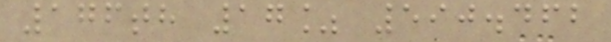176th 17% 590.462
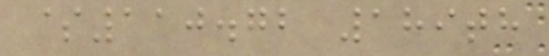$110.72 189th
